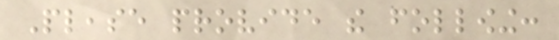Please provide the following:
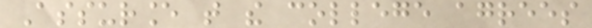Assurance that the college agrees
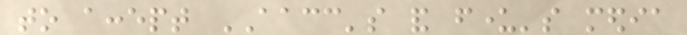to accept AACC's and funder's media
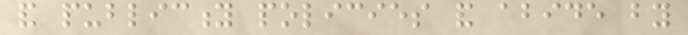and publicity policies and abide by
